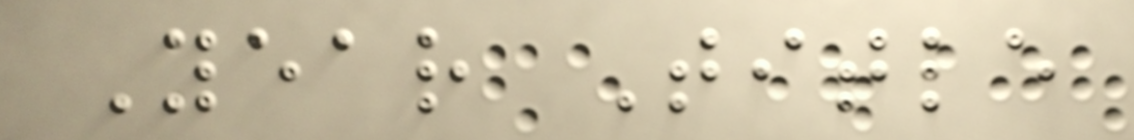Year Title
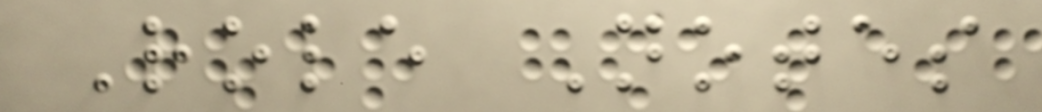Role Notes
